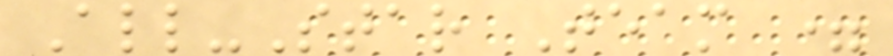All-Star Team =
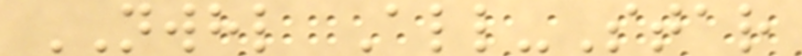NWHL All-Star
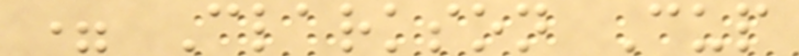= Clarkson Cup
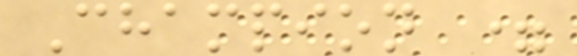Champion =
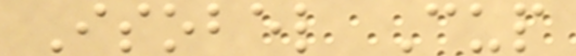Isobel Cup
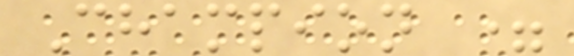Champion =
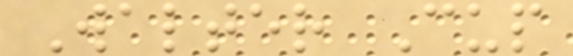Walter Cup
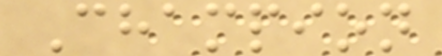Champion
